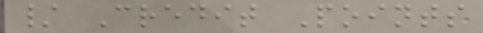/ Credit Points
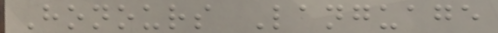Honours Language
